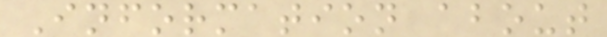Information about
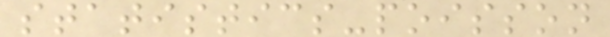statistics-poisson
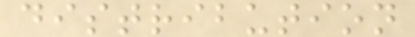distribution
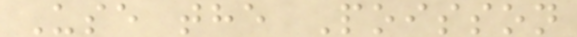Use the Poisson
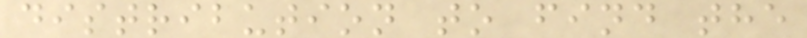distribution to find the
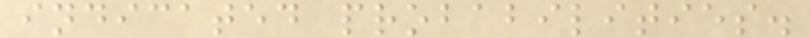indicated probabilities.
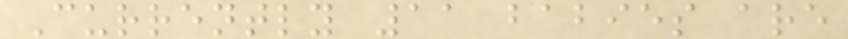Currently 11 babies are
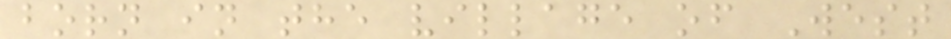born in the village of West
